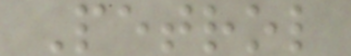Petrol
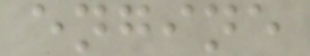engine
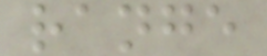range
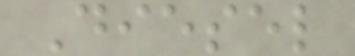Diesel
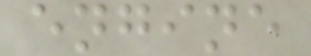engine
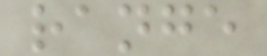range
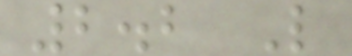2.2 L
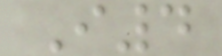I4
